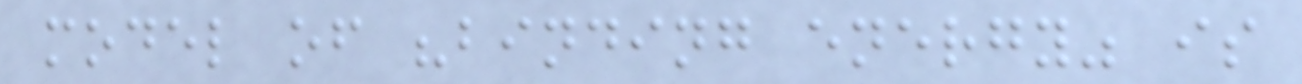model of "binding energy" is
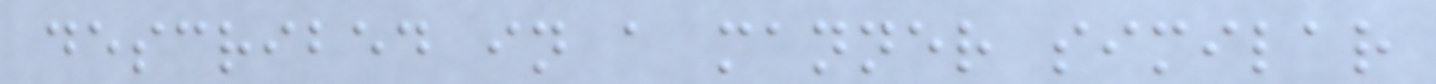described in a manner similar
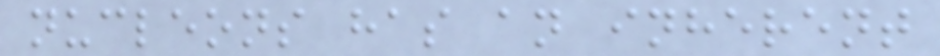nucleons has an inherent
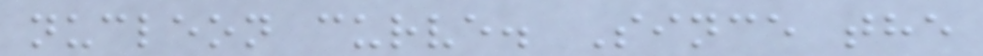nucleon curve. Since the
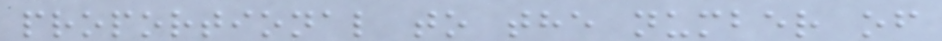proportional to the number of
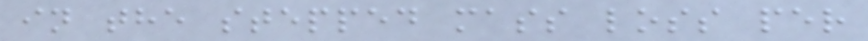in the stepped mass loss per
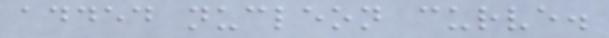added nucleon curve.
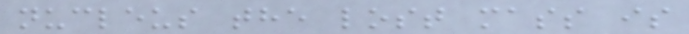nucleus the lost mass is
